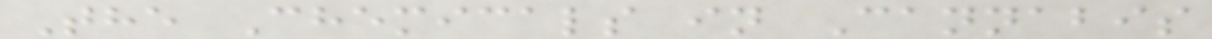The Chemicals in Cannabis
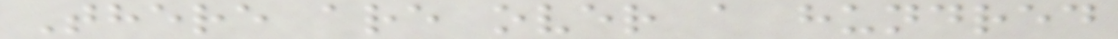There are over a hundred
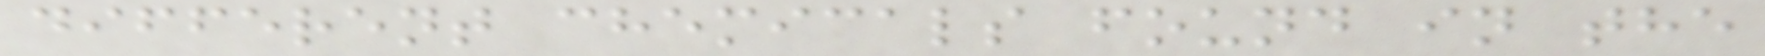different chemicals found in the
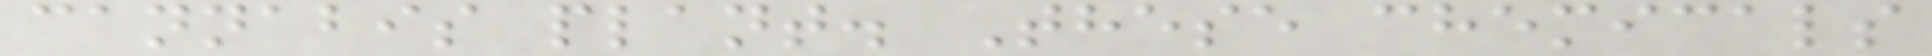cannabis plant. These chemicals
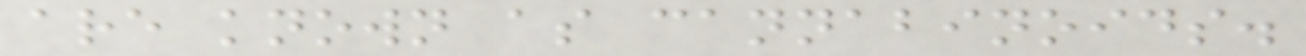are known as cannabinoids.
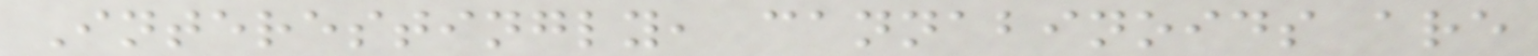Interestingly, cannabinoids are
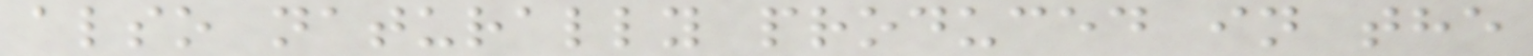also naturally produced in the
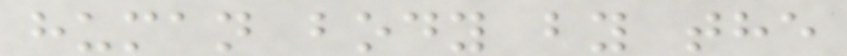human body by the
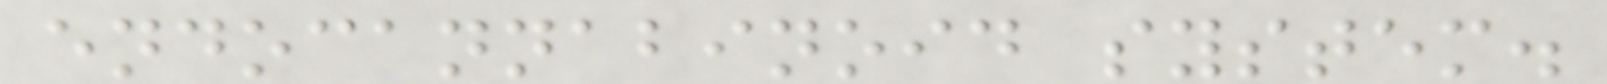endocannabinoid system.
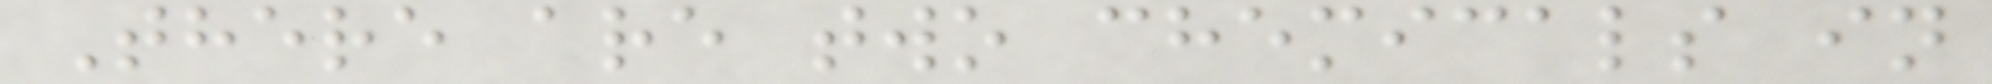There are two chemicals in
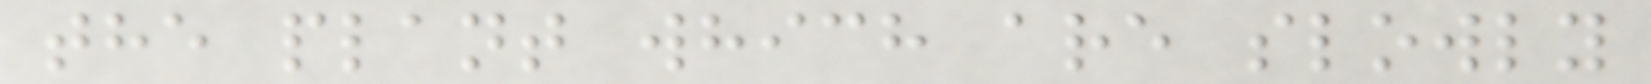the plant which are slowly
